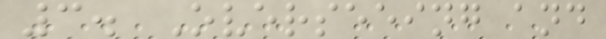3. Overseeing and
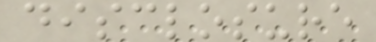disclosure
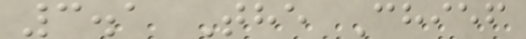3.1 The Chief
